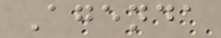Agenda
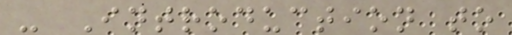- Introduction to
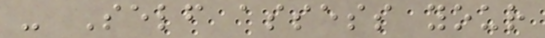- Self assess your
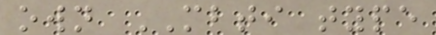own MBTI type
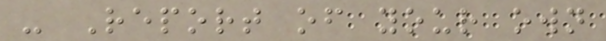- Report of your own
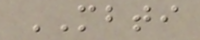MBTI
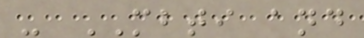- MBTI and
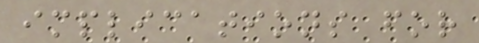implications for
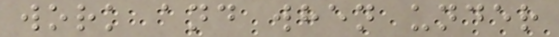work and when under
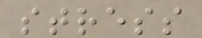stress
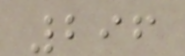296
